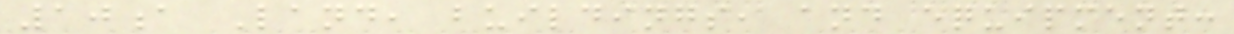10a Land, buildings, and equipment:
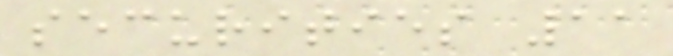securities 11
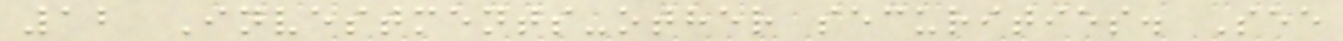12 Investments-other securities. See
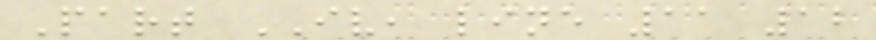Part IV, line 11 12
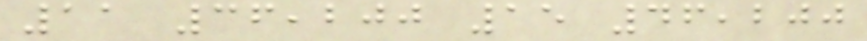11 36,200 15 46,200
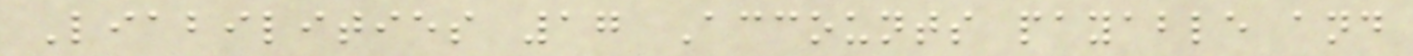Liabilities 17 Accounts payable and
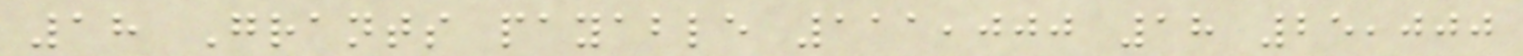18 Grants payable 111,000 18 25,000
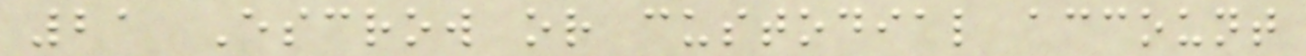21 Escrow or custodial account
